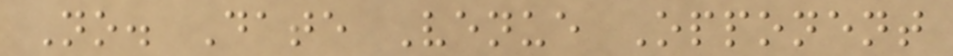No. Date Venue Opponent
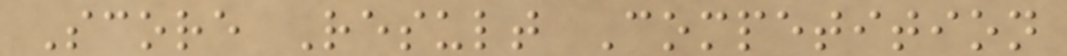Score Result Competition
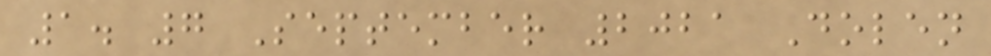1. 7 September 2021 Dolen
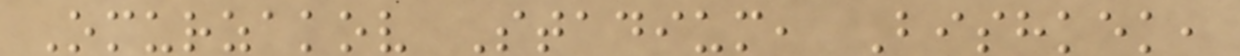Omurzakov Stadium, Bishkek,
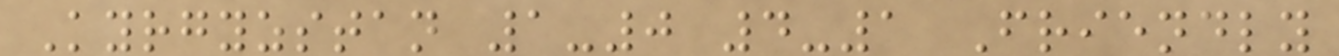Kyrgyzstan 1-0 4-1 Friendly
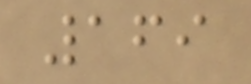169
